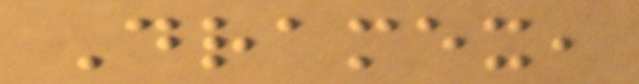Dramex,
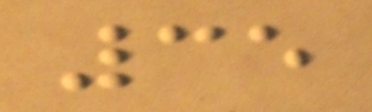35
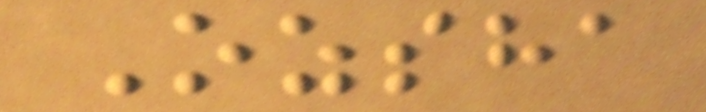Ozsha
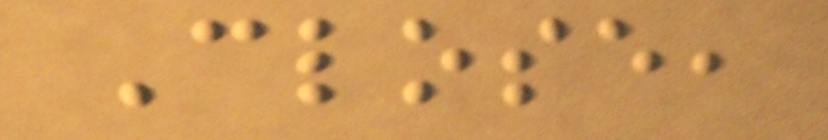Close,
